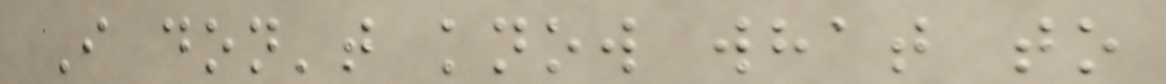I don't know what to
